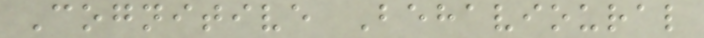Cognitive Behavioural
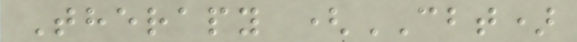Therapy (CBT)
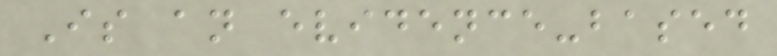Is an evidence-based
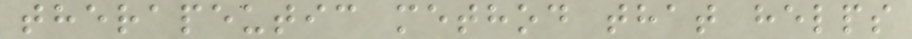therapeutic method that helps
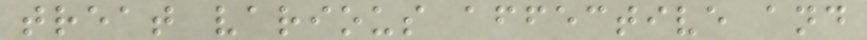treat various affective and
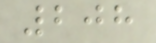208
